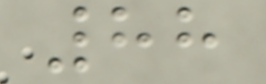88
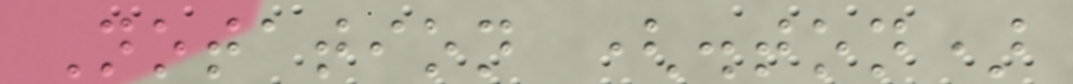Notation (.ton)
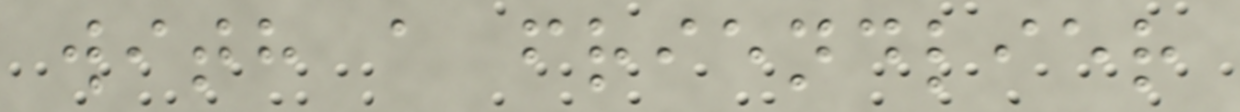with a friendlier
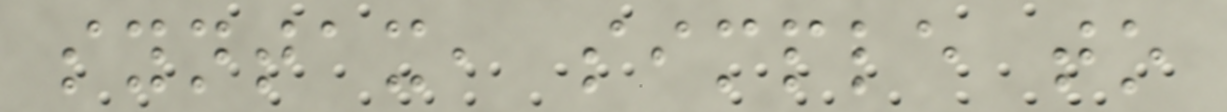syntax, simple to
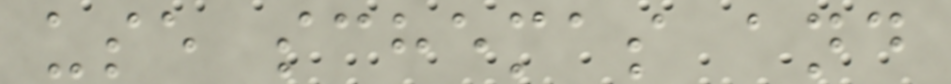use schemas and
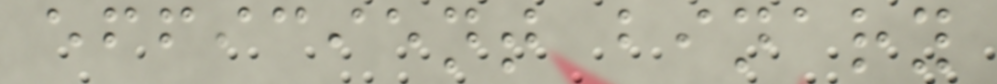efficient binary
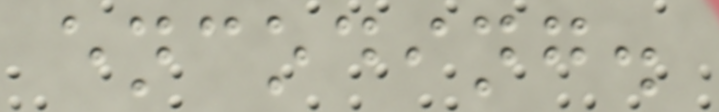encoding.
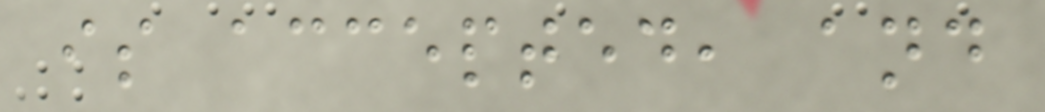is accepted, and
